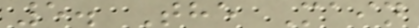5. The Main
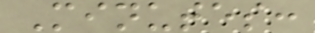Minutes:
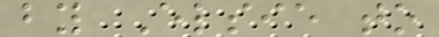by Elsie to
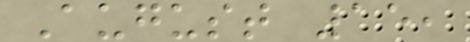August 15,
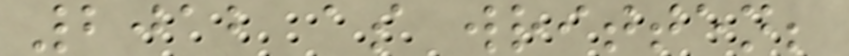2012 as written;
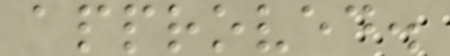approved.
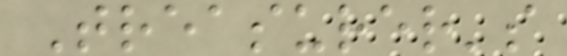Treasurer's
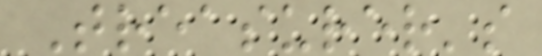Treasurer's
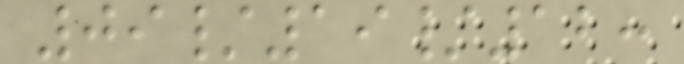09/19/12:
